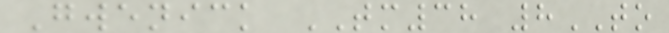Gwenick TM38 8TO
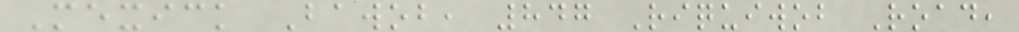Mexick Bawob, 847 Riquiwob Road,
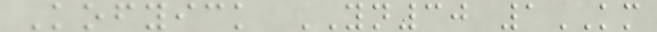Kofyick YN30 1KM
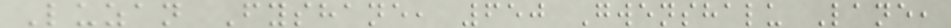Luzan Fyshane, 650 Gwenshalu Lane,
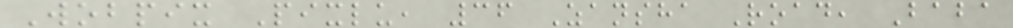Wobpix Pixlu, 36 Zansha Road, Baba
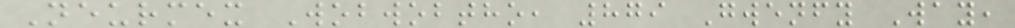Neurmex Wobwobtho, 879 Gwenfy Way,
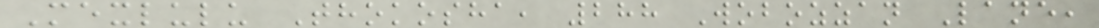Mexlulu Thokosha, 288 Wobozzan Lane,
